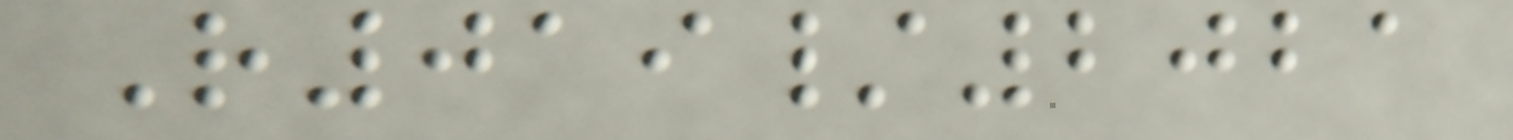R019/2021
